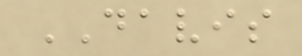DAVIS
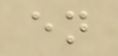en
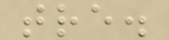tre.
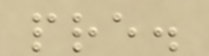pre.
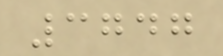3747
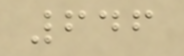646
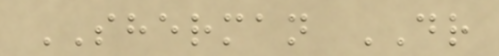SHERMAN DR
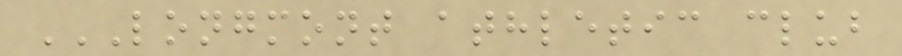LONGMONT ATHLETIC CLUB
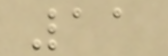11
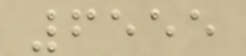6555
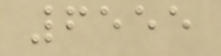6555
